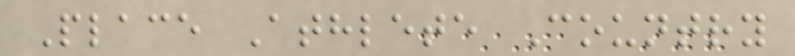Place Athlete Country
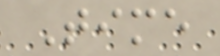Time
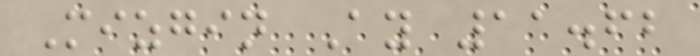Mizgin Ay 11.62
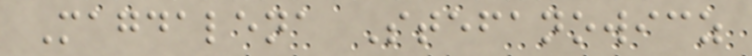Magdalena Stefanowicz
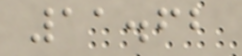11.62
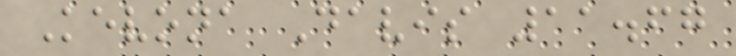Kevona Davis 11.67
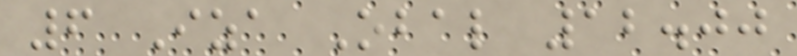6 Iza Obal 12.00
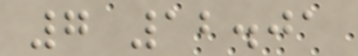7 12.01
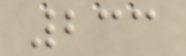233
